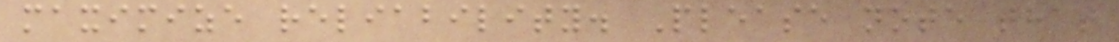maximize reliability. Please note that
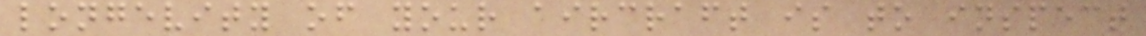longevity of your aircraft is to inspect
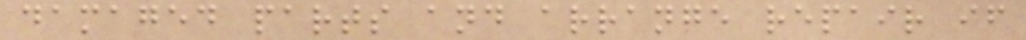damaged parts and arrange repair if
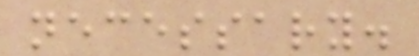necessary.
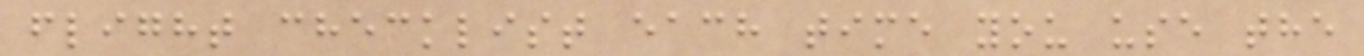flight checklist each time you use the
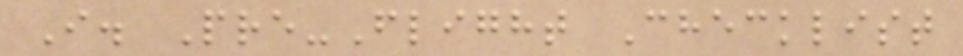I. Pre-Flight Checklist
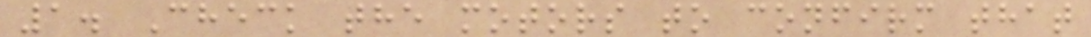1. Check the motors to confirm that
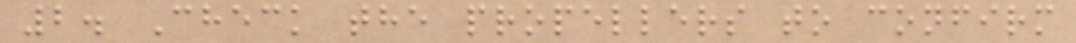2. Check the propellers to confirm
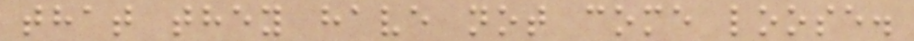that they have not come loose.
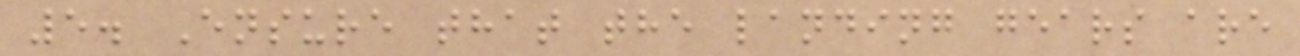5. Ensure that the landing gears are
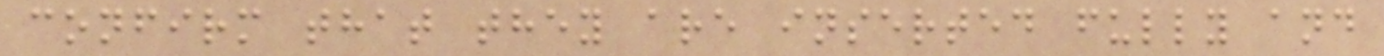confirm that they are inserted fully and
